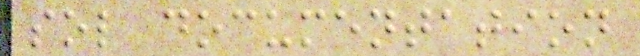sol documentation
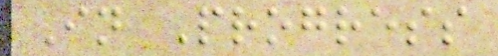In Progress
